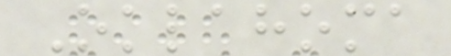Oklahoma
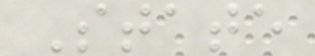State
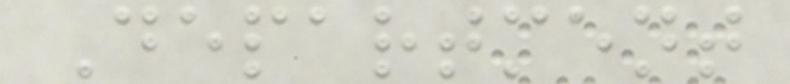Department
